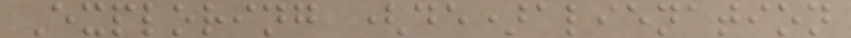Exploring (de)alienation
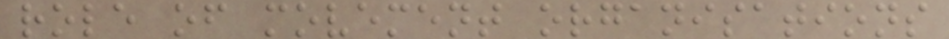role of movement organisations
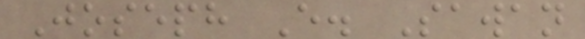Joseph E. Sawan
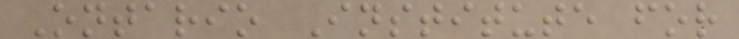Ontario Institute for
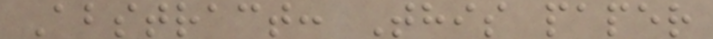Abstract: This paper
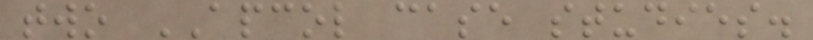two APCOL case studies.
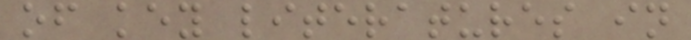of key literatures in
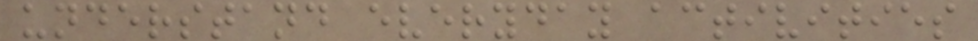understand everyday activities
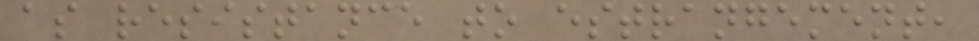as resistance to estrangement,
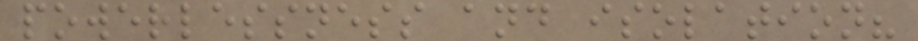powerlessness and isolation?
